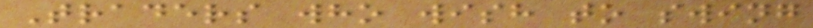Traders who wish to swing
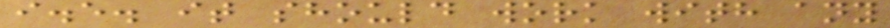i.e. it should work with any
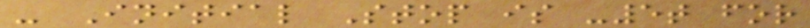- Initial Stop is -5t for
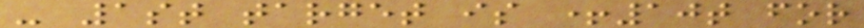- 1st target is +10t for
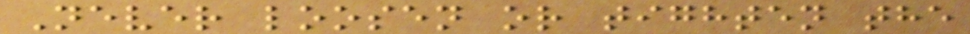Never loosen or tighten the
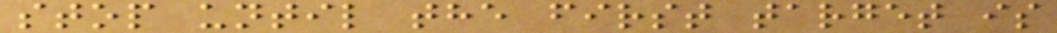stop until the first target is
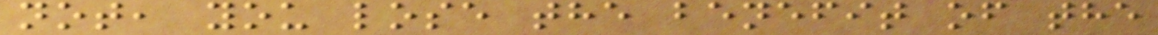not, you lose the benefit of the
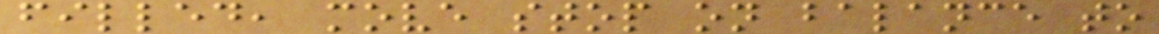filled, move stop on balance to
